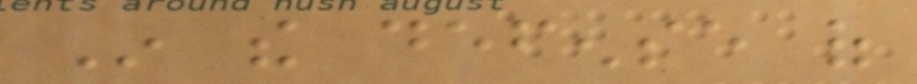In the defense of
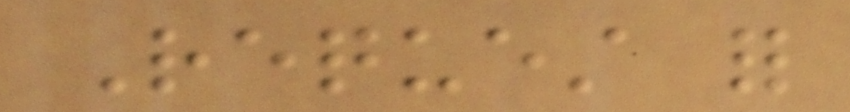Request for
